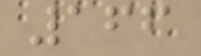166
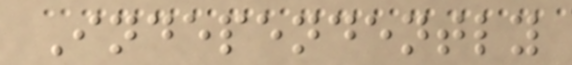Independently
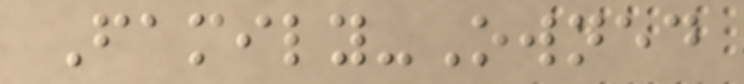Family-Owned
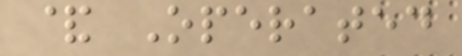& Operated
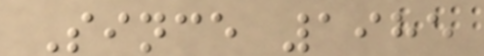Since 1985
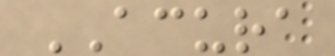ACURA
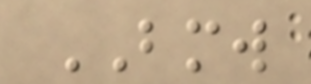BMW
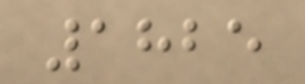1825
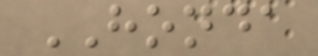HONDA
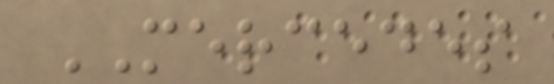MERCEDES
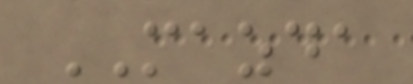MAZDA
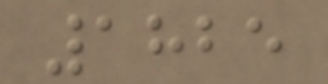1825
